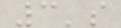3's
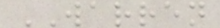WARREN
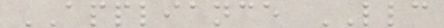APPLIANCE LLC
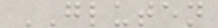GLUTEN
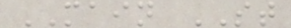MAIN ST
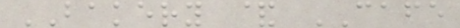BAKERY & CAFE
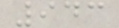943
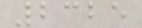2325
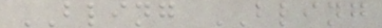BLING BLING
